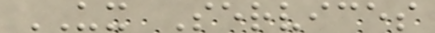UX Services
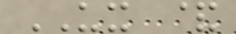UX &
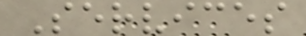Services
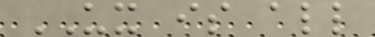UX is all
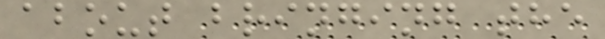about bringing the
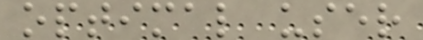optimal user
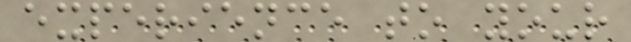experience to your
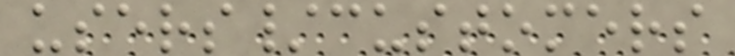users/customers
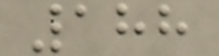188
